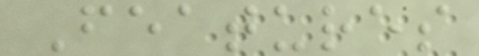Features
